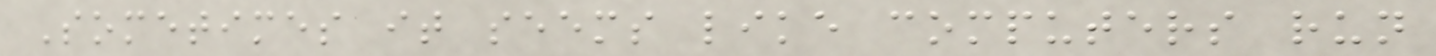Sometimes it seems like computers run
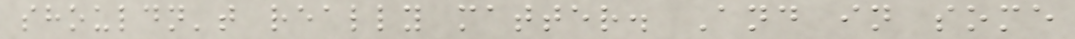shouldn't really matter. And in some
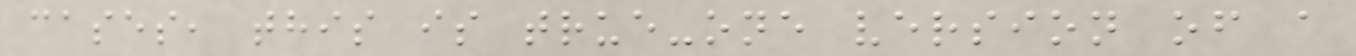cases, this is true-one version of a
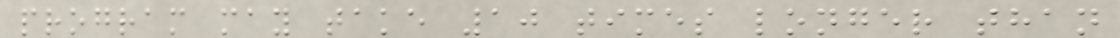program may take 10 times longer than
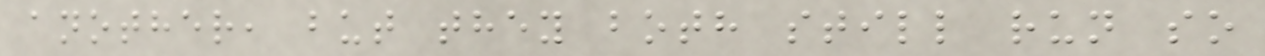another, but they both still run so
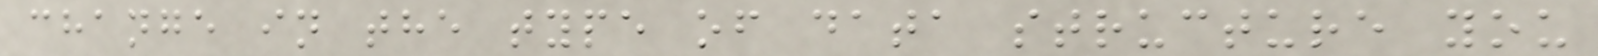change in the type of data structure you
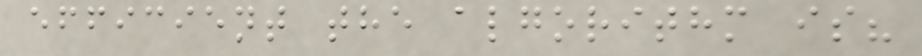efficient the algorithm is?
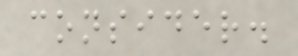consider.
